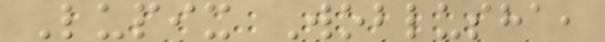Lupix Woblusha,
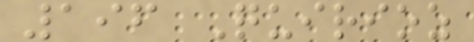196 Quirioz
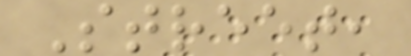Street,
